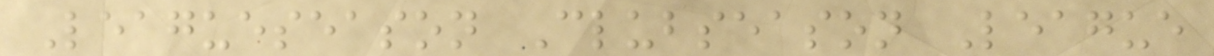Leagueseason Clubseason League
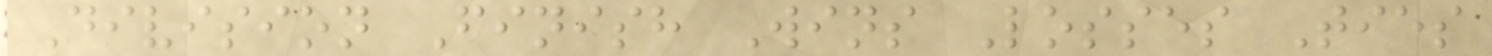Division Finish Wins Losses Ties
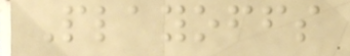Playoffs
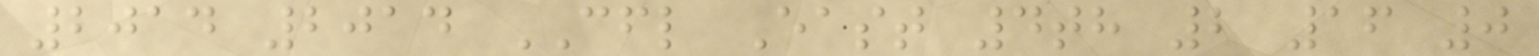2014 2014 CFL East 4th 2 16 0
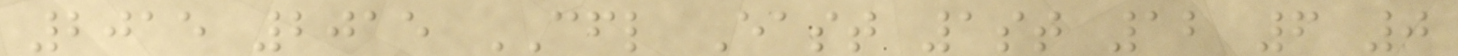2015 2015 CFL East 1st 12 6 0
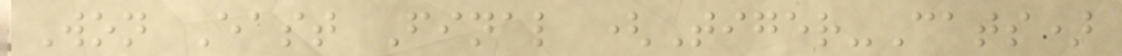Won East Final (Tiger-Cats)
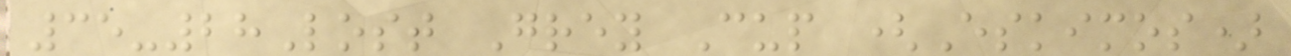35-28Lost Grey Cup (Eskimos)
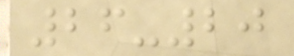26-20
